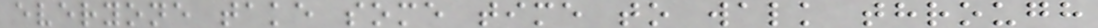everyone take some time to walk through
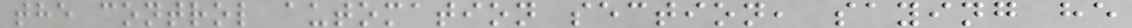the control automation section, saying he
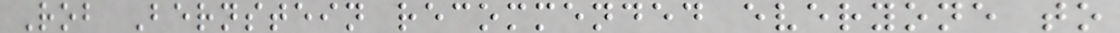Rob Bernstein recommended everyone to
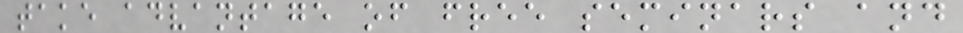take advantage of free seminars and
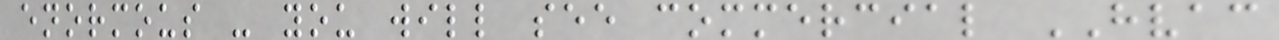enormous - you will see commercial HVAC
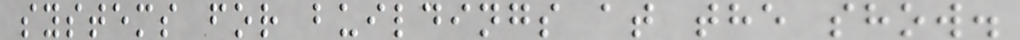systems for buildings at the show.
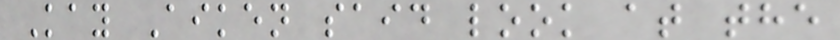Kay Aiken said look at the
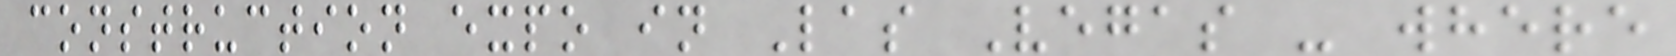construction expo in Las Vegas - where
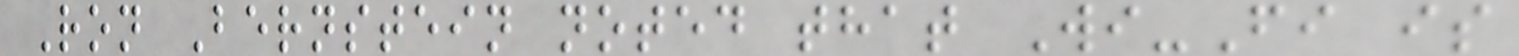Ron Bernstein noted that Wi-Fi is
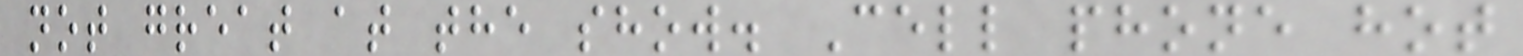not great at the show. Cell phone hot
